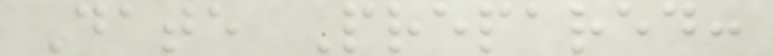Date Prepared:
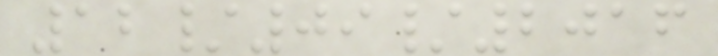12/09/2016
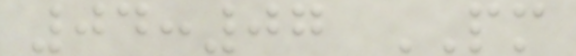04:07 PM
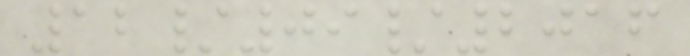12/09/2016
